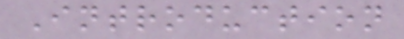Introduction
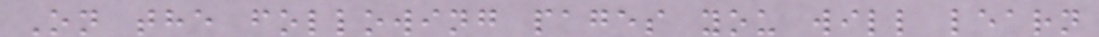On the following pages you will learn
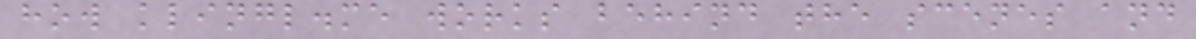how klingl.me works behind the scenes and
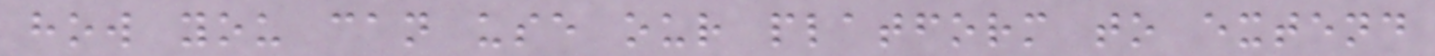how you can use our platform to extend
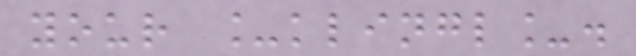your _klingl_.
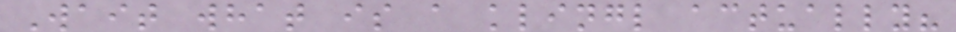Wait what is a klingl actually?
